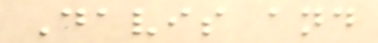Davis and
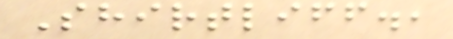Shirtliff.,
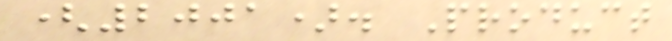(2001). Product
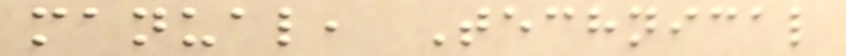manual, Technical
